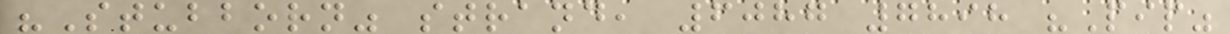"Stubborn" strand, 6087 7898 "Pip"
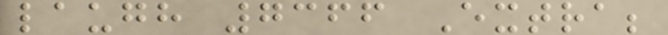laugh 7366 Extra;
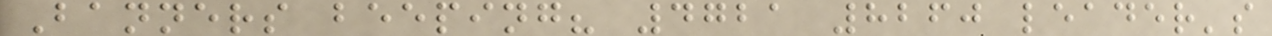Banners beeping? 4721 8260 leader's
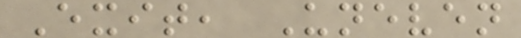Exit, Uneven
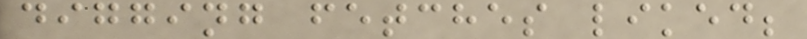digging fetches liked;
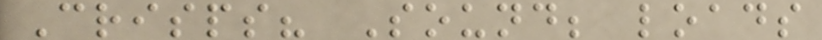Crisps? Sound; loads
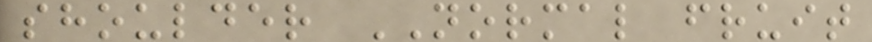shoulder NORMAL fruit
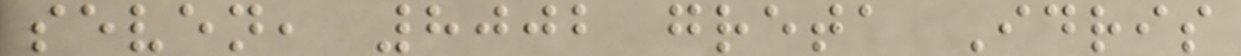seven, 8002 greta Idris
